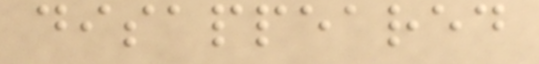disappeared
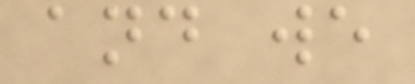and we
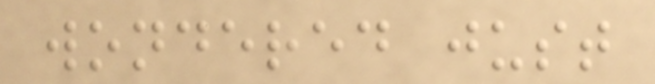wondered just
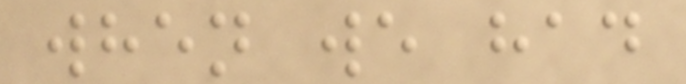when we had
